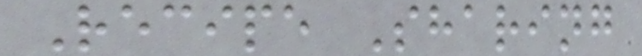Recipe Sharing
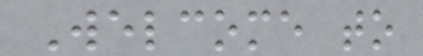Welcome to
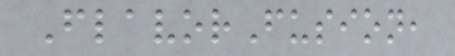FlavorFusion,
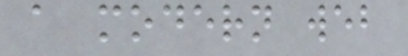a modern web
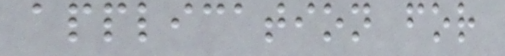application for
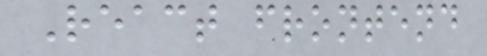React frontend
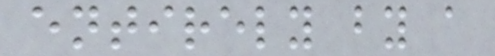entirely by a
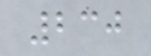230
